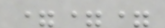===
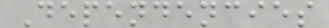Dependencies
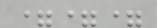===
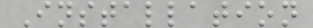Installation
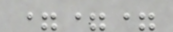===
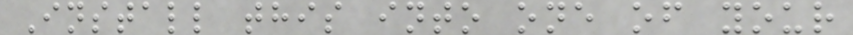Install this into one of your
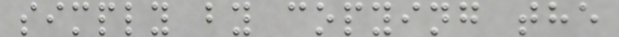simply by copying the
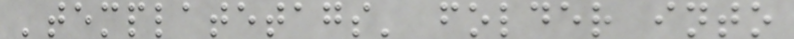'templatetags' folder into
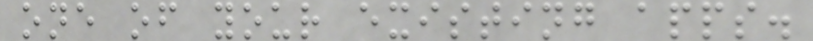one of your existing apps.
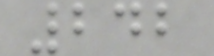242
